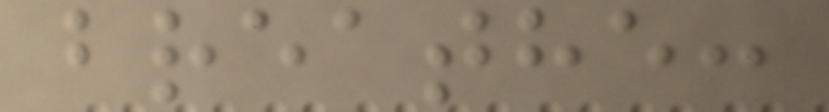breathe:
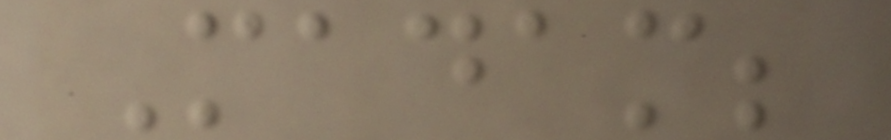Madam;
